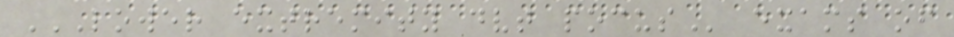LOWER EXTREMITY DVT POCUS exams of
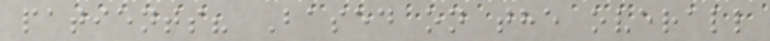patients? Based on the overall
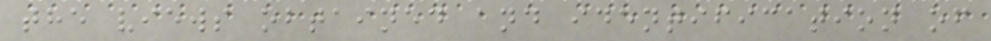the views obtained and identification of
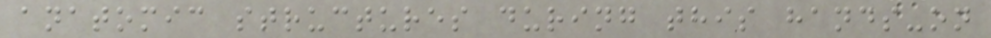anatomic structures during this hands-on
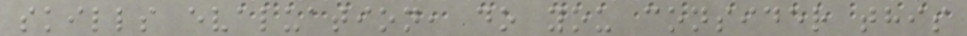skills evaluation, do you consider this
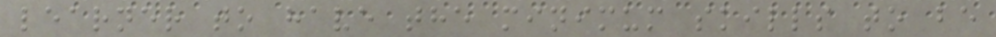learner to have the minimum skills to be
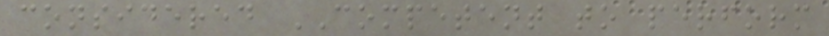considered COMPETENT to perform
